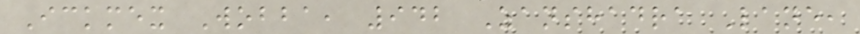Ickmex Wobba, 942 Zanshadra Lane,
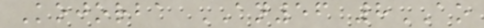Kojorba AN56 8AO
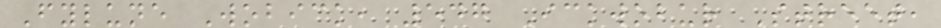Fylune Wobick, 547 Ickwobur Street,
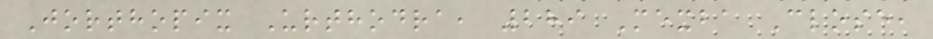Jorthopix Urthodra, 289 Mexba Close,
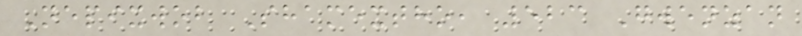Nepixwob Shamextho, 523 Gwenzan
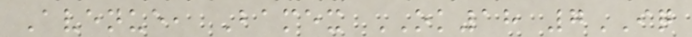Avenue, Bamex OK18 7IQ
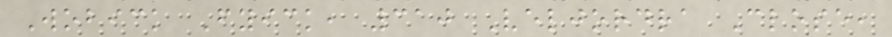Wobick Fyick, 310 Veljordra Close,
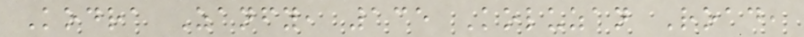Kodra Zanfy, 135 Koluzan Road,
